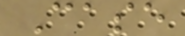Case
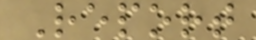Report
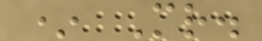* Mr.
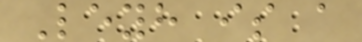Leyh is a
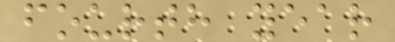fourth year
